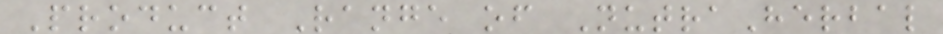Product Range of NutraHerbal
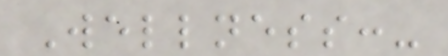Wellness:-
